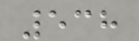538
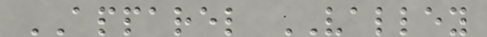APPAREL VALLEY
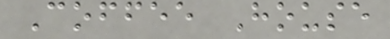Coffee House
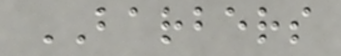BARBERS
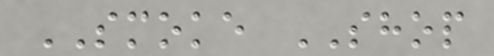SMOKE SHOP
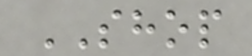SHOP
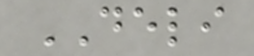DELI
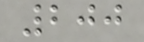200
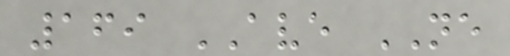169 AVE NE
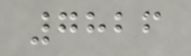7826
